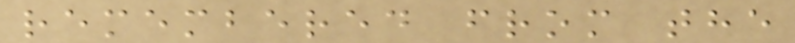remembered from the
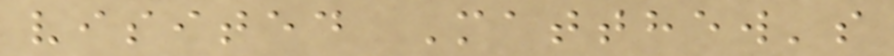visited Matthew's
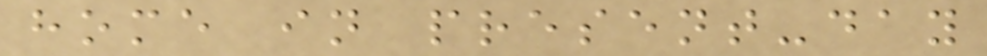home in present-day
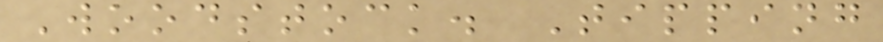Woodstock. Tipping
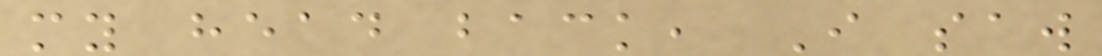my head back, I saw
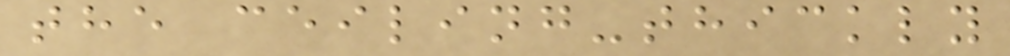the ceiling-thickly
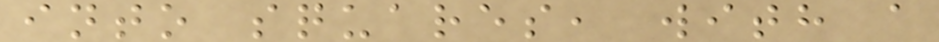into squares, with a
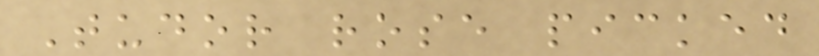Tudor rose picked
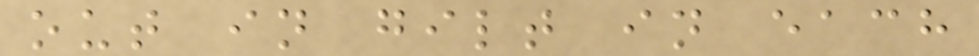out in gilt in each
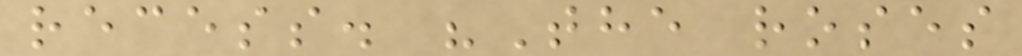recess. "The roses
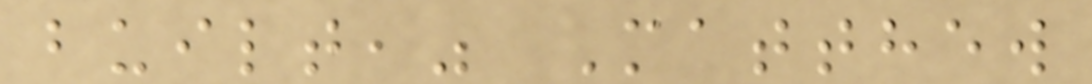built," Matthew
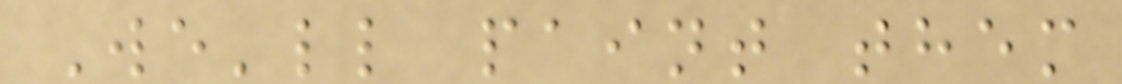We'll paint them
